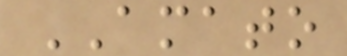AMATO
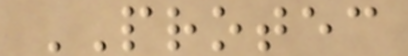PROTEC
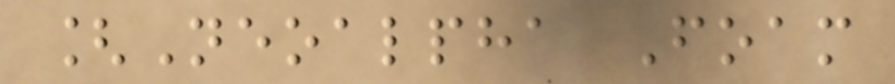[Neoalpha Foam
